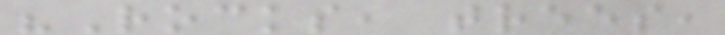"Rocks, trees,
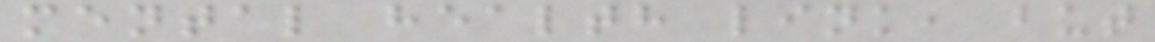mental health link, but
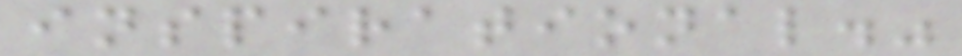inspirational."
